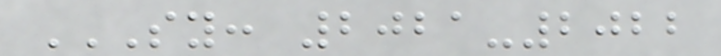SY: 2021-2022
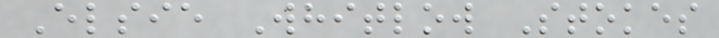Elsie Whitlow Stokes
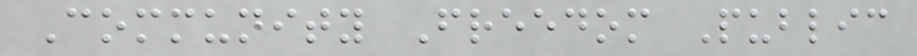Community Freedom Public
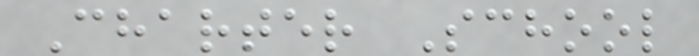Charter School
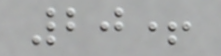20+
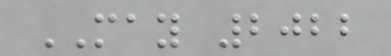MAY 2022
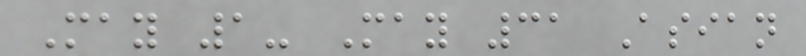May 1- May 31 Asian
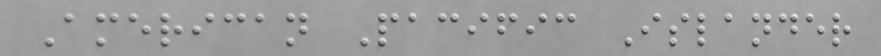American Pacific Islander
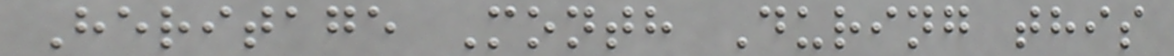Heritage Month During this
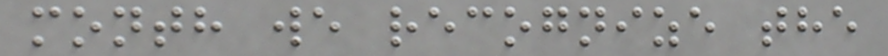month we recognize the
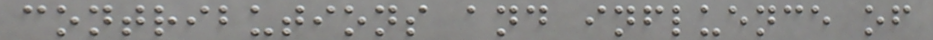contributions and influence of
